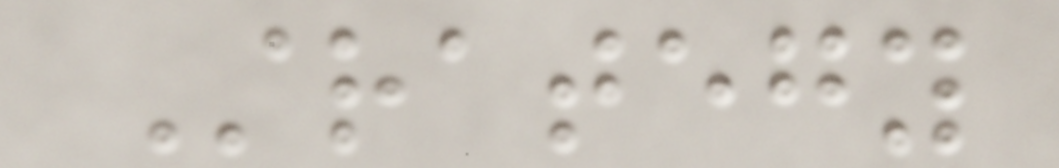Strategy
